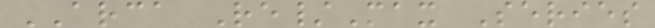ARCA Re/Max Series
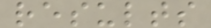results
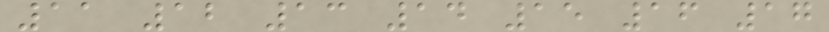11 12 13 14 15 16 17
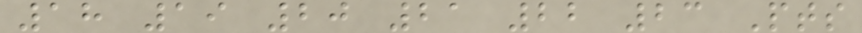18 19 20 21 22 23 Pts
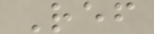Ref
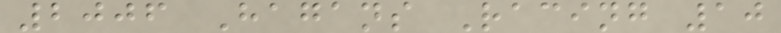2006 Hagans Racing 10
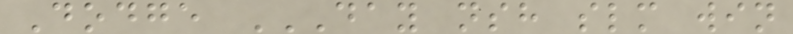Dodge DAY NSH SLM WIN
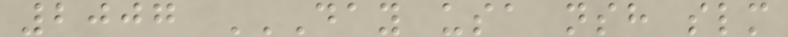2007 DAY USA NSH SLM
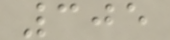305
